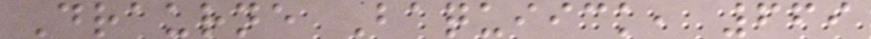Draurne Baquiick, 669
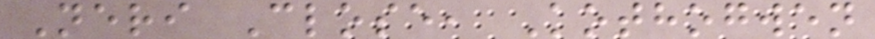Neri Close, Kothogwen
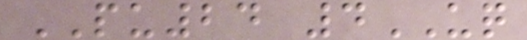PU24 4UQ
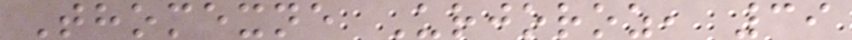Thomexne Urjoroz, 39
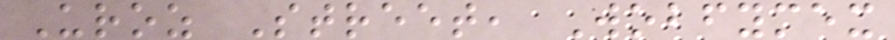Uroz Street, Wobfymex
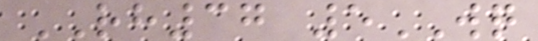RH37 5WQ
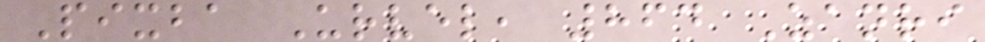Pixba Urvel, 864 Zanri
